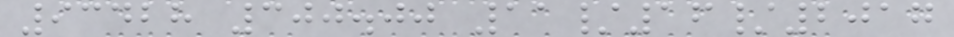93428 300.00 11/16/2017
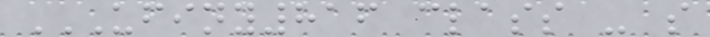UFINY816 CLASS - S
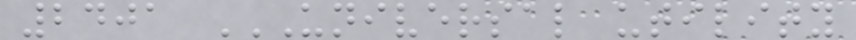2401 UNIVERSAL UTILITY
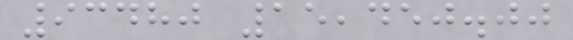93480 15,450.00
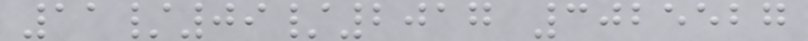11/09/2017 3025527
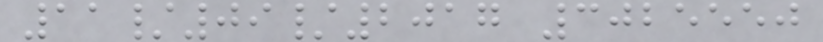11/09/2017 3025550
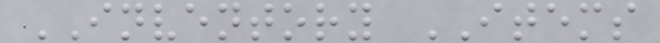INVENTORY ITEMS
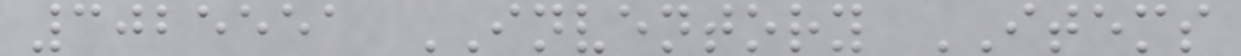3025551 INVENTORY ITEMS
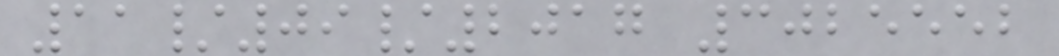11/09/2017 3025552
